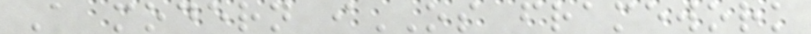A modern iOS framework
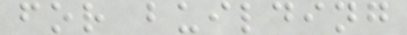for building
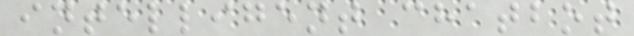intelligent chatbot
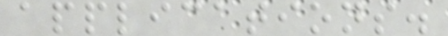applications.
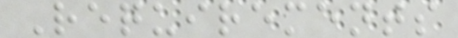Requirements
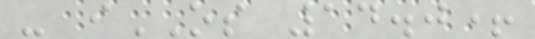- iOS 14.0+
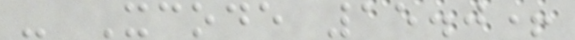- Xcode 15.0+
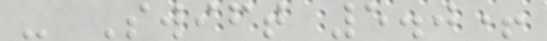- Swift 5.0+
